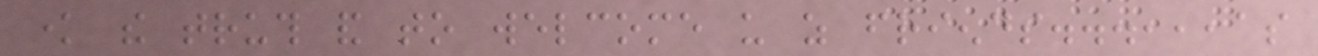know the truth and to welcome us as friends...,,,as
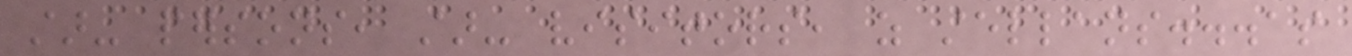star- persons, star- visitors, as stellans...as
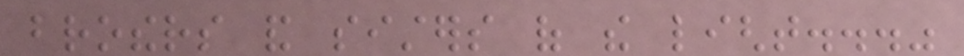brothers and sisters of the light..."
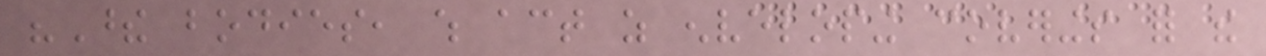"These bodies, which act as enveloping coverings for the
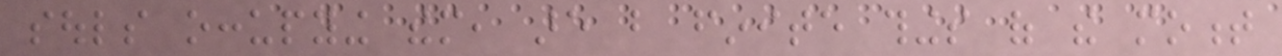souls occupying them, are but finite things of the moment
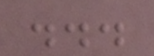...
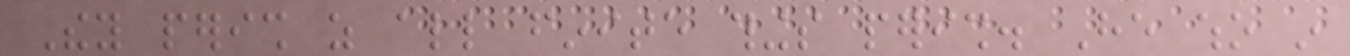They perish as all finite things perish. He who in
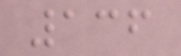136
